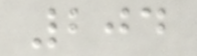204
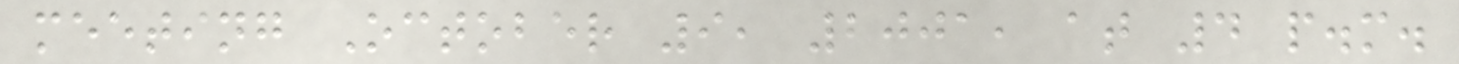meeting October 9, 2001, at 4 p.m.
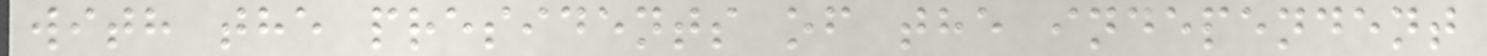with the presidents of the independent
